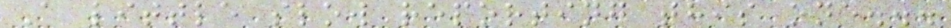A little slow reporting this one...
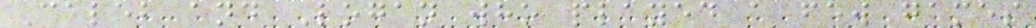Caleb and Logan who played a few games
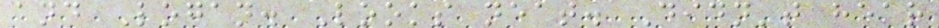and Logan. Looks neat. Didn't hear
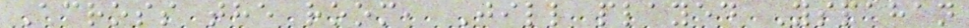Across the room, Jill played Yspahan
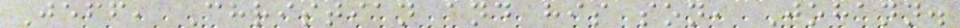Jeff, Christian and his son, Johann.
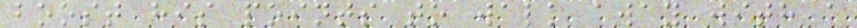boost his points to walk away with a
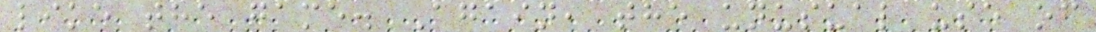like the game. Again, the unusual use of
